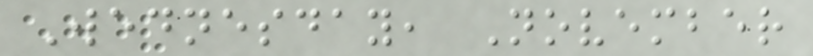Wednesday, November
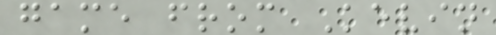game from Kevin
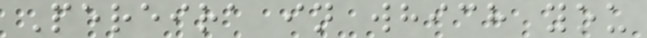Pereira in which you
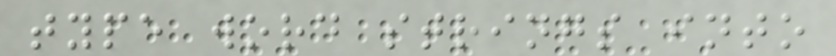type word strings into
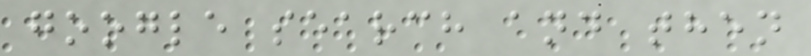google search and then
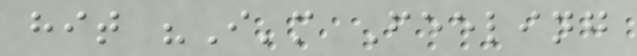hit "I'm Feeling
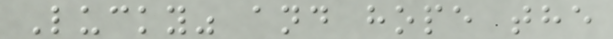Lucky" and hope the
